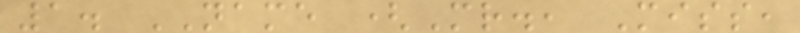1. NAME (Mr., Miss,
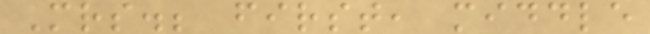Mrs.; first, middle
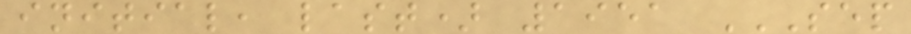initial, last) 1951 SEP
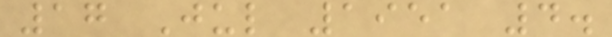17 Jul 1951 4.
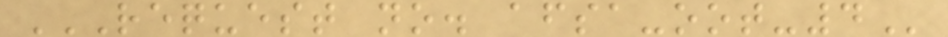REQUEST NO. AFSA-OOT-4
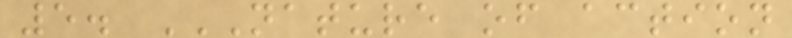5. NATURE OF ACTION
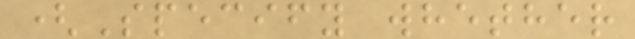(Specify whether
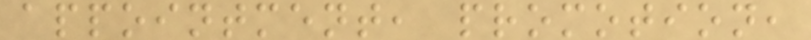appointment, promotion,
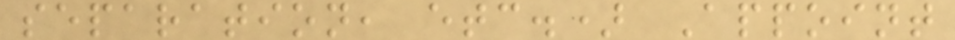separation, etc.) Appoint
